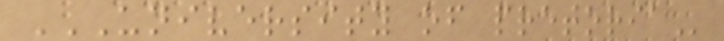UNIVERSITY OF PRETORIA
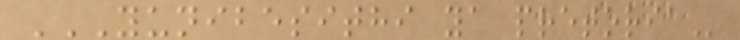YUNIBESITHI YA PRETORIA
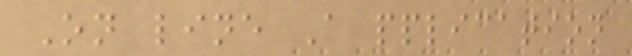On line A pplication
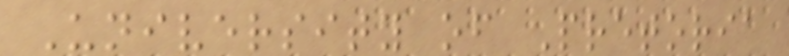University of Pretoria
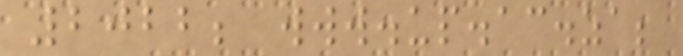2022; www.up.ac.za;
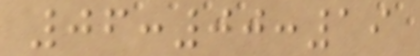06:00:19
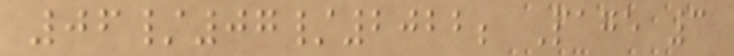06/07/2022; Page 3
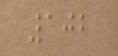102
